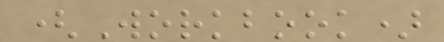(Workbook)
